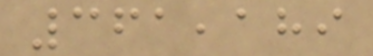361,189
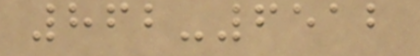862-6512
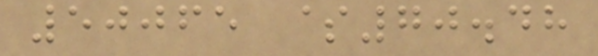50065 $70.48
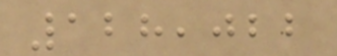128,022
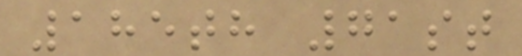185th 71st
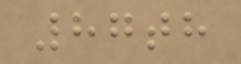87th
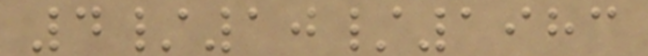4/10/1983
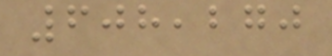608,270
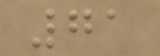71
